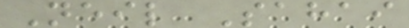Neil Sahai
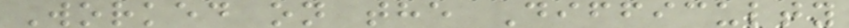Worked on the Difficulty
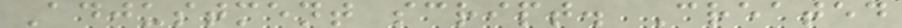Adjustment script. Created
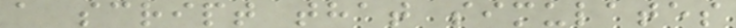a script that simulates
